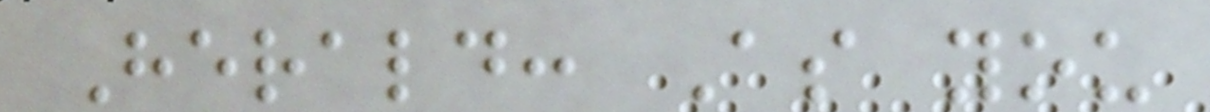Herald: As you
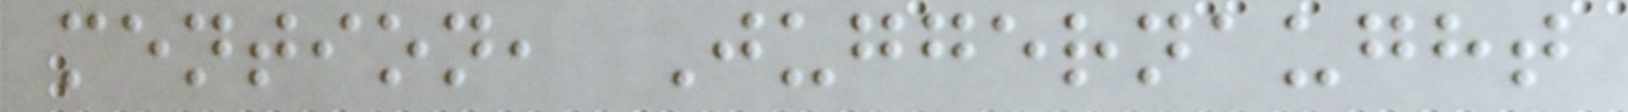mention, Juggernaught
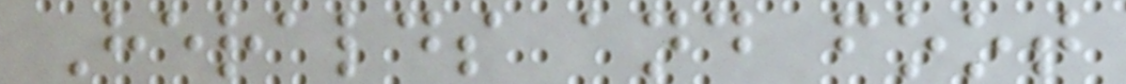Heralds and foot
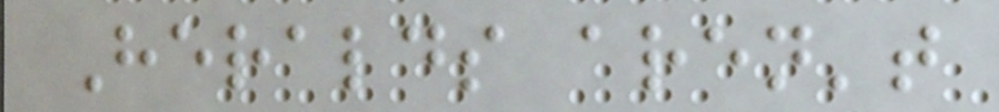Heralds aren't
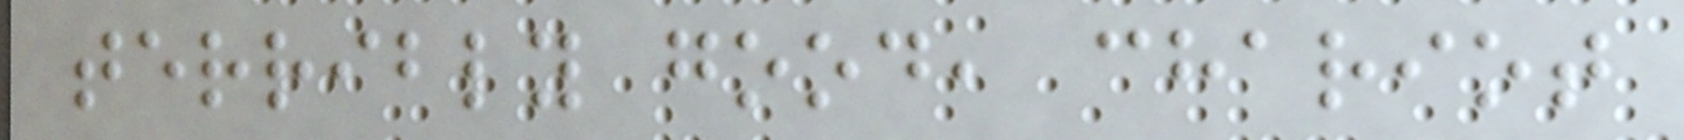terribly good, chariot
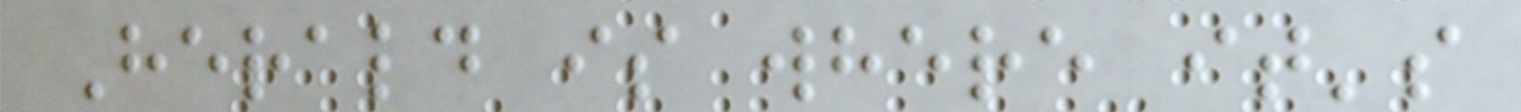Herald is where it's
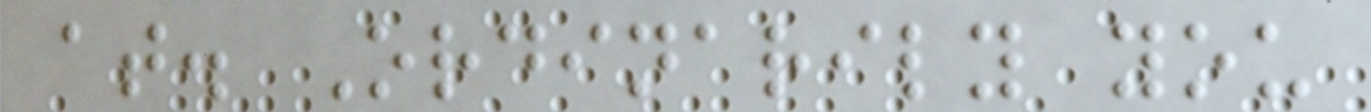at. Ordinarily you
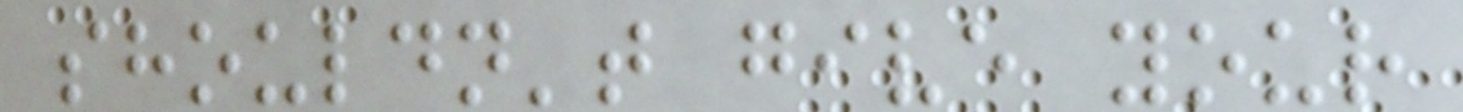shouldn't give your
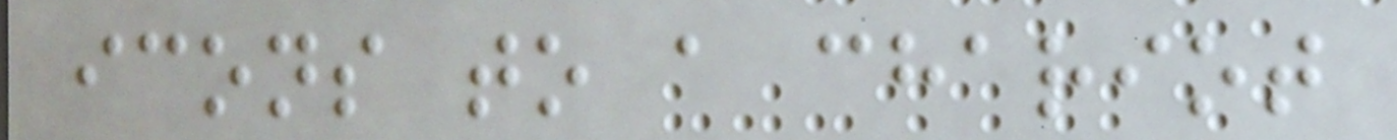icons to a chariot
